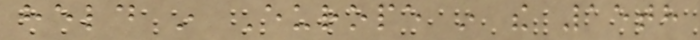held in Europe in the 15th
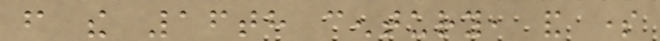from the 16th century, and some
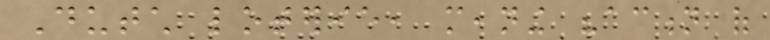Dutch loterie, meaning "action of
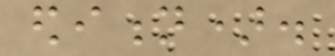edition).
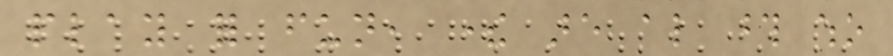play for fun, there are also those who
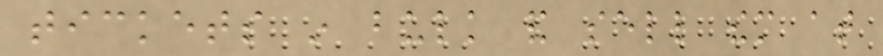tickets in bulk and sell them at
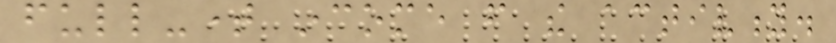full-time income from the activity.
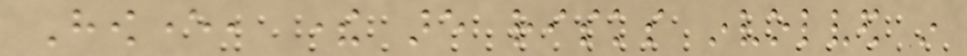However, there are risks involved in
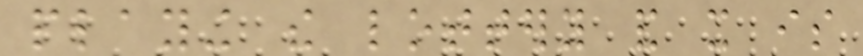playing the lottery and it is
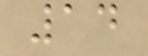14
